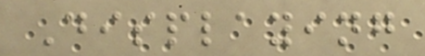Displaying
